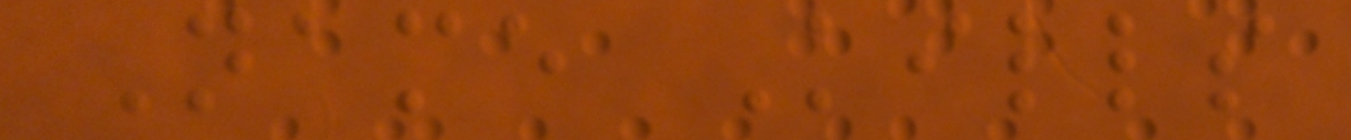Name Kills
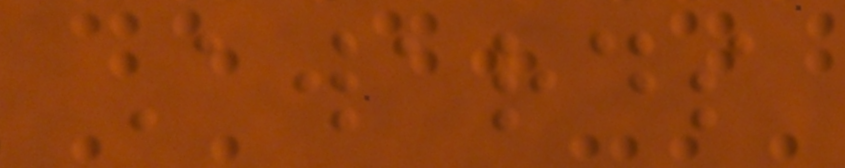Awards
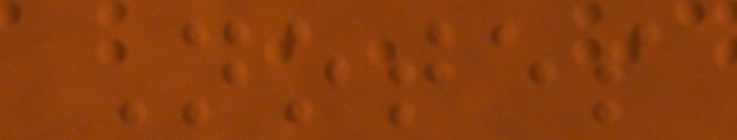Notes
